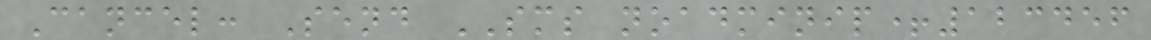Cancel: Send SMS noadminip+123456
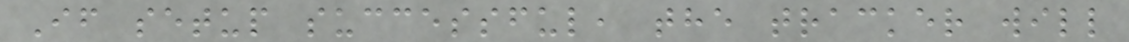If setup successful, the tracker will
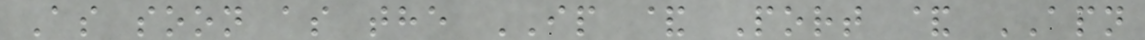As soon as the IP & Port & APN
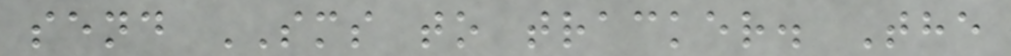send SMS to tracker. The
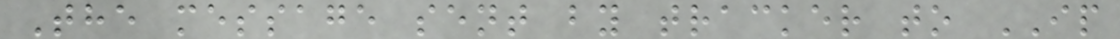The message sent by tracker to IP
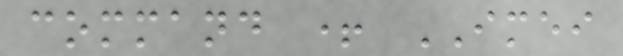command + IMEI
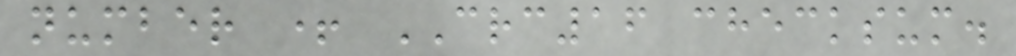number + CRC16 checksum.
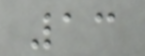13
